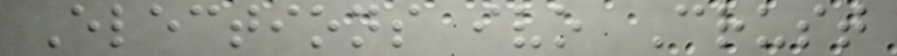Elections ivo Crust
